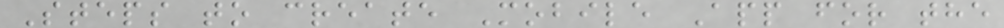Steps to create Mobile App for the
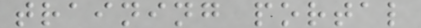training portal
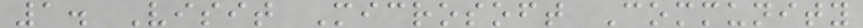1. Visit Microsoft Community
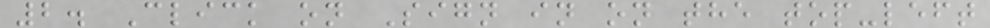2. Click on Sign in on the top-left
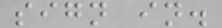sign in.
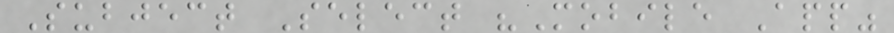Subject Select "Mobile App"
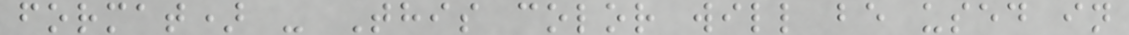format) - This color will be used in
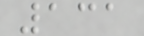131
